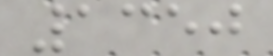1350
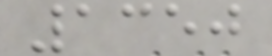1350
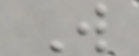W
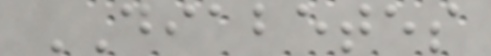DIABETES
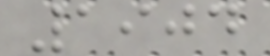1904
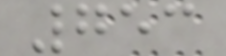753
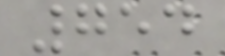754
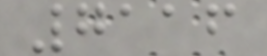7116
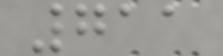711
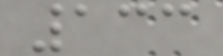133
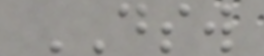DSW
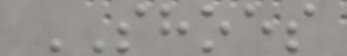SHOES
